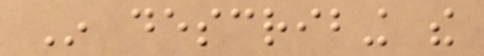In describing the
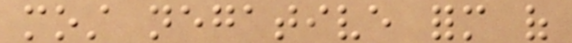most negative form of
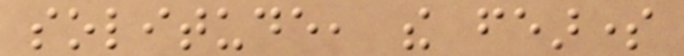solitude, the fearsome
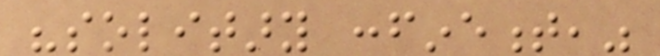"solitary confinement,"
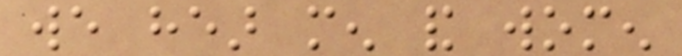we hear men and women
